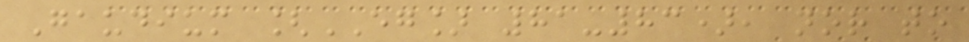Gaudium [EG] 81-83), nor to
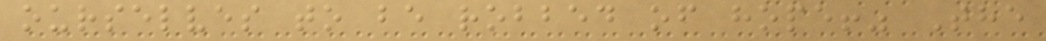ourselves to be robbed of hope!" The
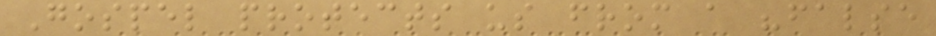Gospel protects us from a "false
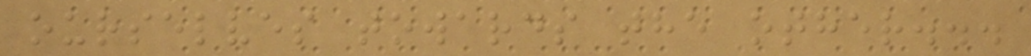ourselves towards the other...
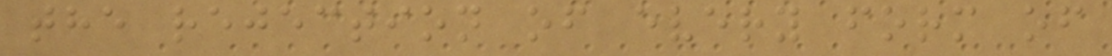the rejection of every form of
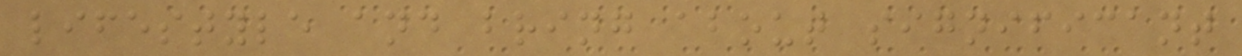lifestyle and bring about significant
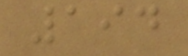194
